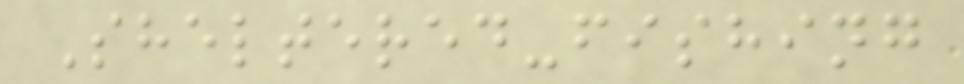Sheltered-fishing
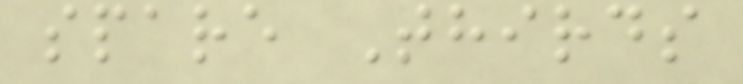spare Thirds
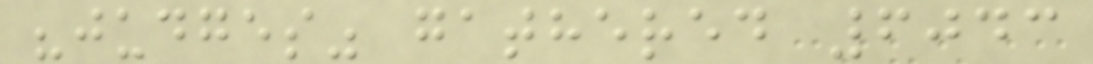"judges" gathered 6043
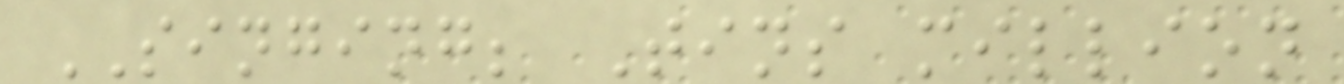SINGING; Tins million
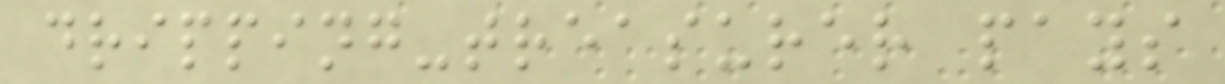dripping-treasurer pays
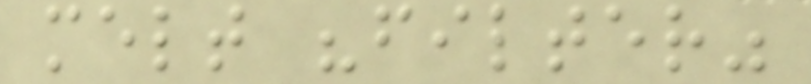melt "filter"
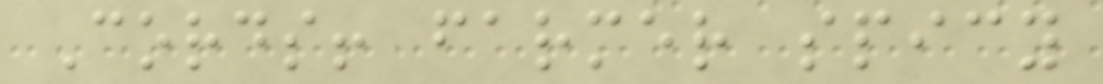Cords! farmer spicy
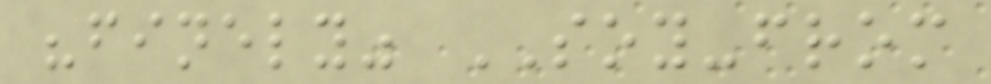"finely" SOY-from
